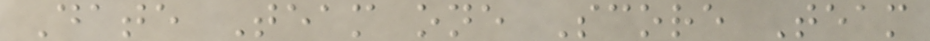Date Team one Score Team
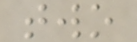two
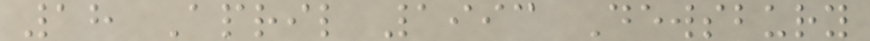18 April 1993 Dewsbury
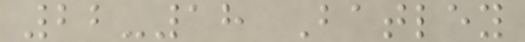22-18 Batley
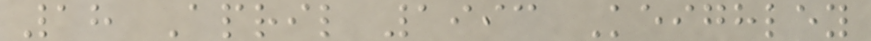18 April 1993 Keighley
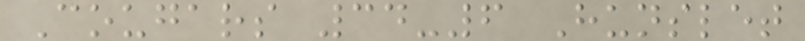Cougars 34-6 Hunslet
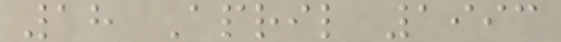18 April 1993
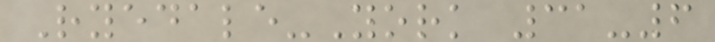Ryedale-York 31-6
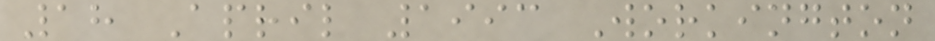18 April 1993 Workington
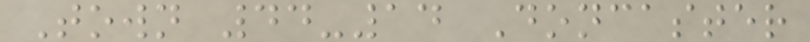Town 44-14 Doncaster
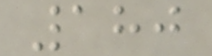180
